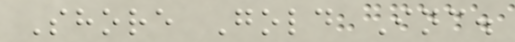Shore Gold Inc.
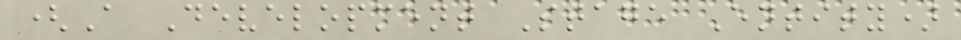(A Development Stage Entity)
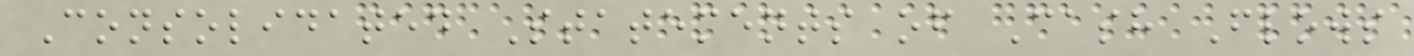Consolidated Statements of Cash Flows
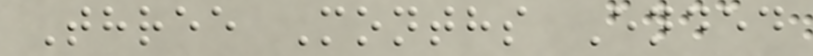Three Months Ended
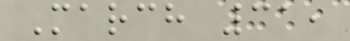March 31,
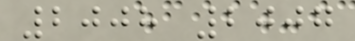2008 2007
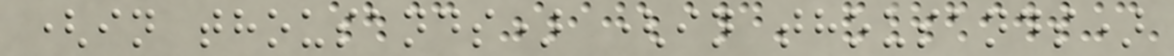(in thousands) (in thousands)
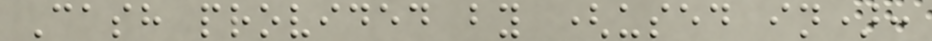Cash provided by (used in):
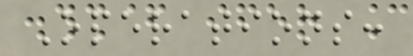Operations:
